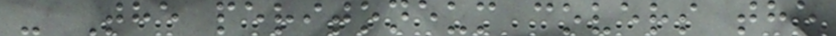- The peritoneum covers the
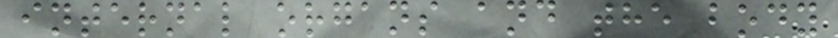internal organs and the body
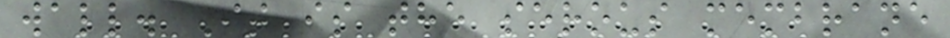wall. It is the serous membrane
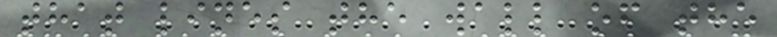that lines the wall of the
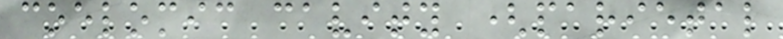coelomic cavity (parietal
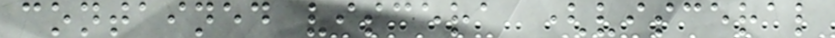contained viscera (visceral
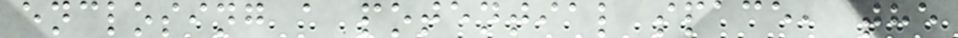enclosing a potential space, the
